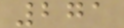271
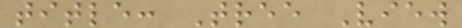title: Tree View
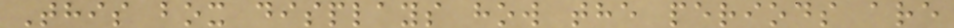This box displays how the periods are
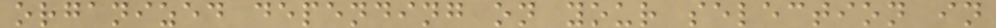organized depending on your selection in
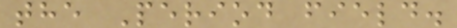the Period field.
